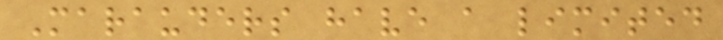Marauders have a limited
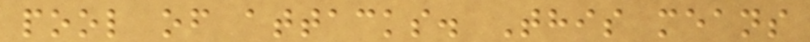pool of attacks. This means
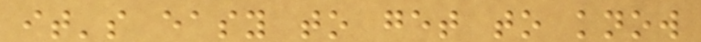it's easy to get to know
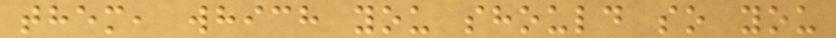them, which you should so you
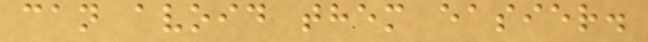can avoid them easier.
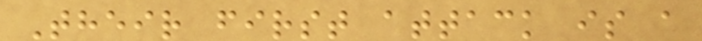Their first attack is a
